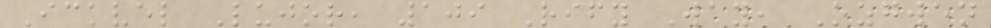Ickvel Lujor, 109 Rify Way, Ozgwen
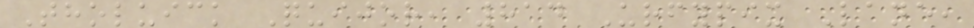Tholuick Quijor, 814 Urfypix Lane,
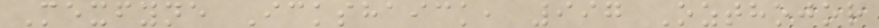Mexfyne Ickshaick, 997 Ozthojor
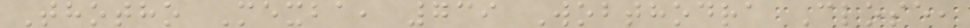Thotho Mexba, 739 Wobthodra Close,
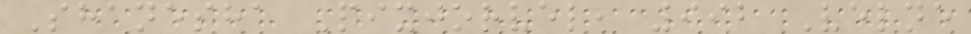Shanesha Pixjorvel, 992 Velne
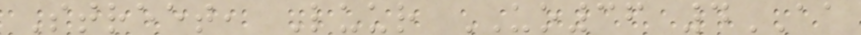Street, Luur UO36 4AA
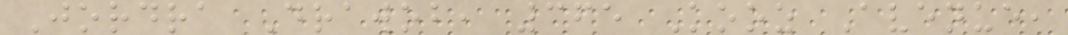Jordra Drawob, 365 Kooz Avenue,
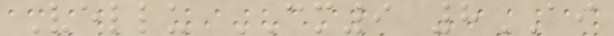Vellu CM9 8AI
